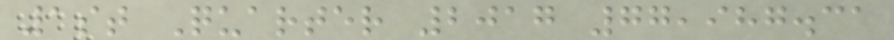1st Quarter 2017 77,987.31
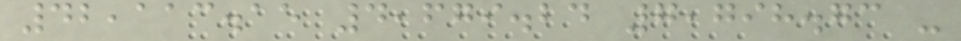42,113.15 4,679.24 7,798.73 -
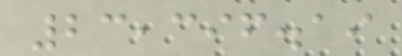23,396.19
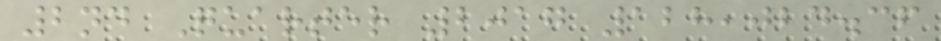2nd Quarter 2017 128,024.36
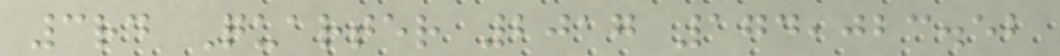3rd Quarter 2017 174,023.52
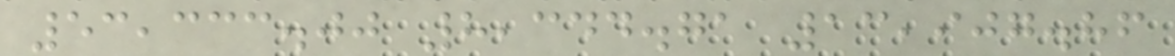53,333.00 8,344.71 13,907.86
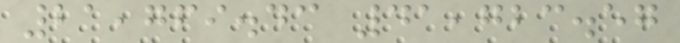21,769.43 41,723.57
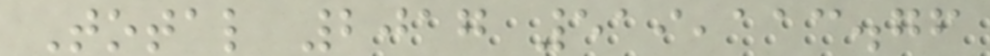Total 2017 519,113.76
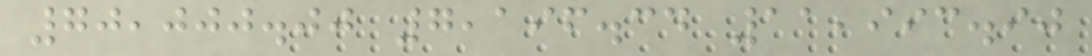70,000.00 7,196.34 11,993.90
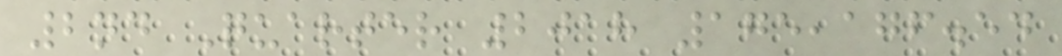2nd Quarter 2018 175,176.54
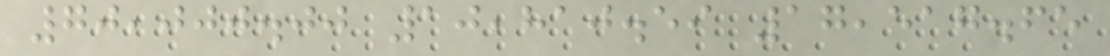70,000.00 10,810.59 17,517.65
